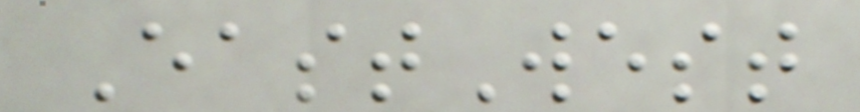EastWest
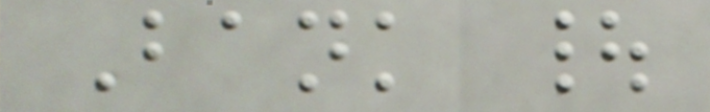Bank |
